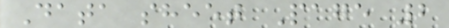Data sheet Page 2
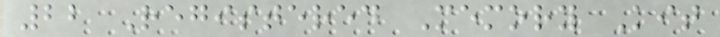22 Registered Memory Kit
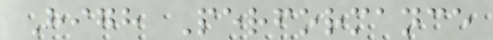High Performance
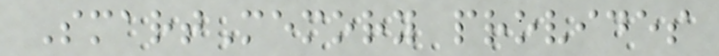SmartMemory provides
